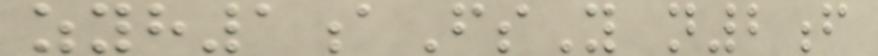zyh1aFsY n2f
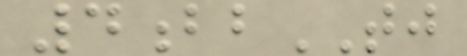4bbTJ
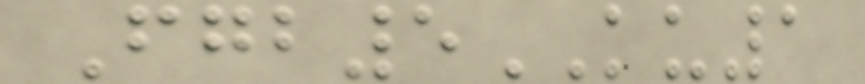Fgb5KU1
